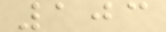103
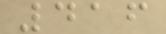416
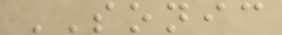SONIC
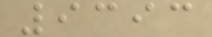9393
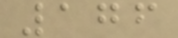176
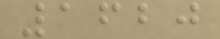1620
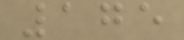175
